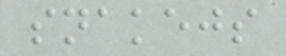snakejs
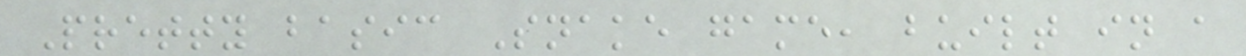Pretty basic Snake game, built in a
